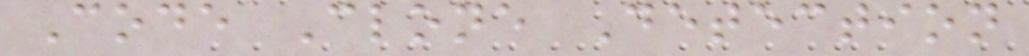Code Clone Detection
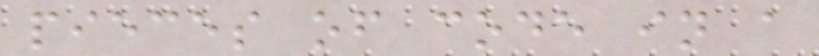pieces of code in a
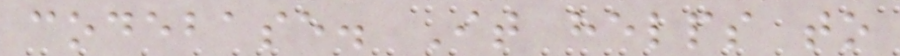codebase. It helps to
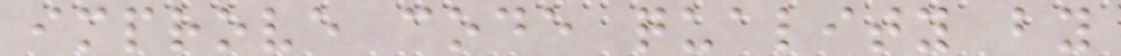improve code quality by
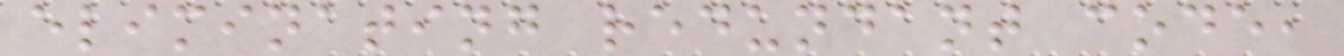eliminating redundant code,
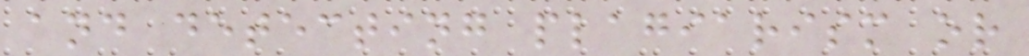and detecting plagiarism or
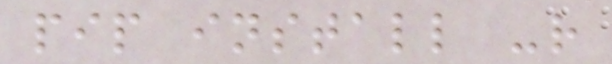pip install -r
